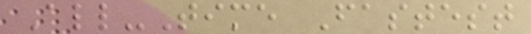All-Time Fastest
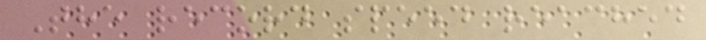The record speed reached
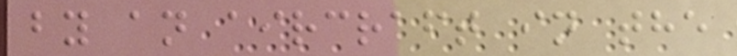by an aircraft in the
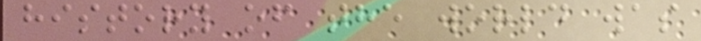history of the world was
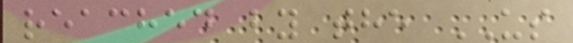reached by the US
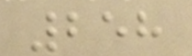258
